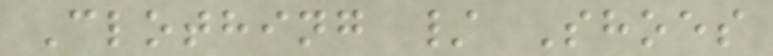Clothing / Shoes
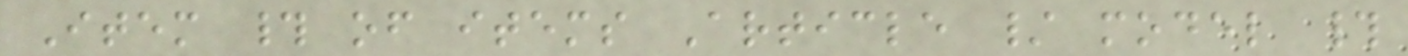Item # of items Article / model #
